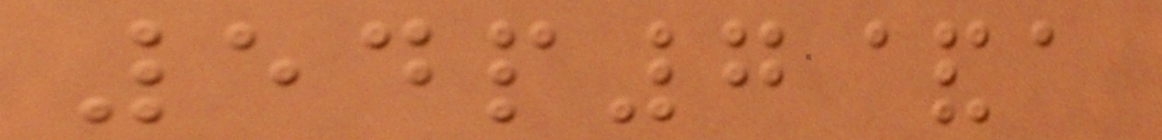54p7&a
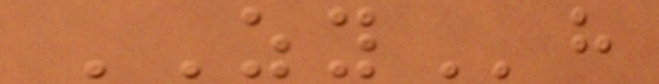ZYh
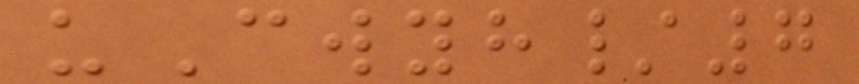uCwyh/7
